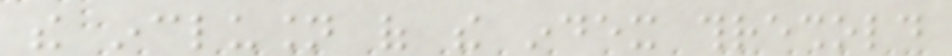the inclusion of the index threshold
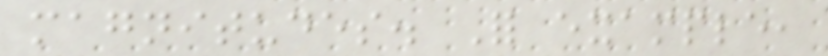magnitudes. For example,
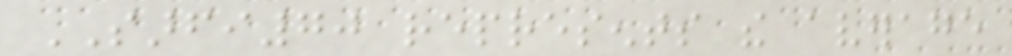SARFI70 represents the average
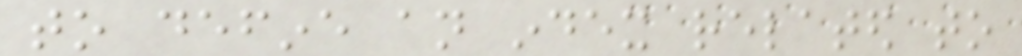to define an index related to
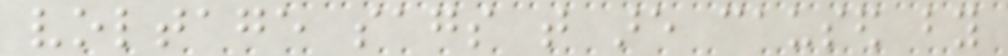voltage sags that are caused by
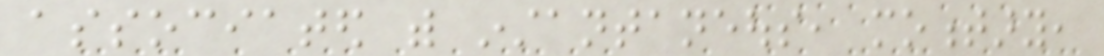associated with instantaneous, momentary,
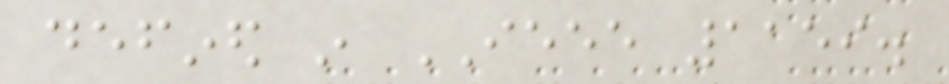defined in IEEE 1159.
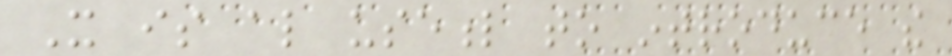It is also useful to introduce the
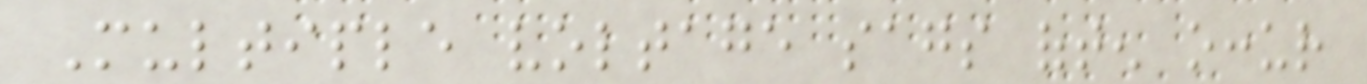Multiple voltage sags often occur
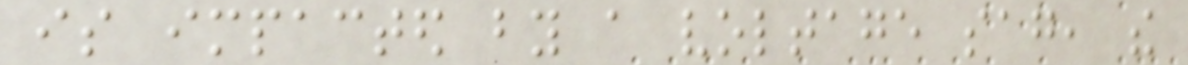is impacted by a voltage sag, the
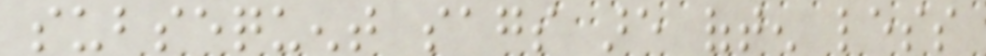subsequent sags are often less
